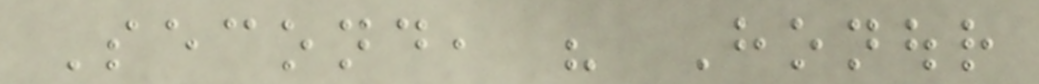Second, his Honour
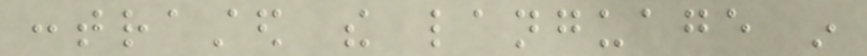contrasted the language in
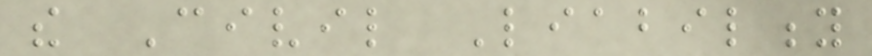the Civil Liability
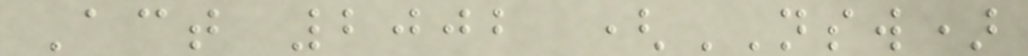Act 2002 (NSW)
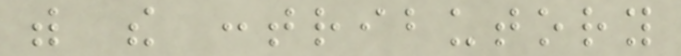with the contributory
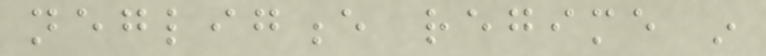negligence regime in
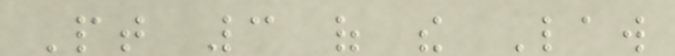Pt 3 of the Law
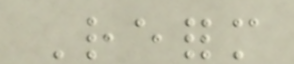Reform
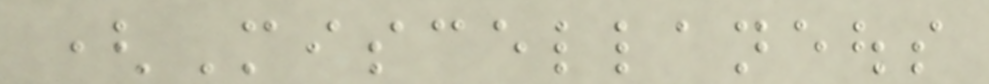(Miscellaneous
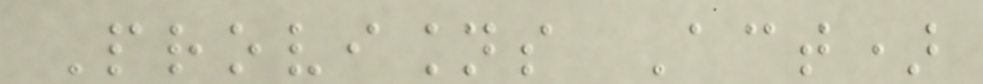Provisions Act)
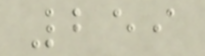259
